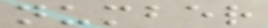number
